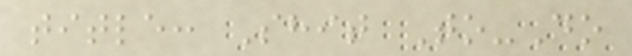title: Shit To-Do
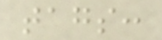tags:
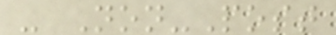- Non-Post
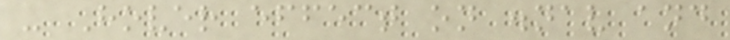- Hover effect on .nav and
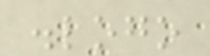.logo
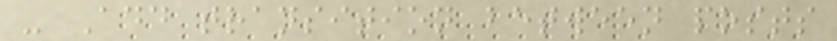- Add transition between posts
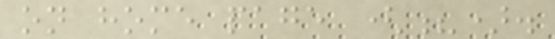on home page (?).
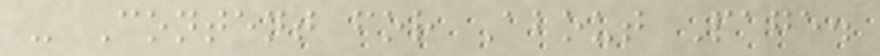- Content for About Page.
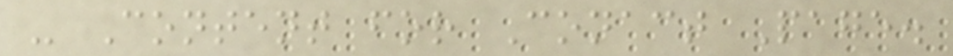- Content for Conact Page.
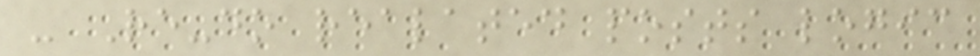- Re-do realated posts logic
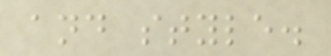and style.
